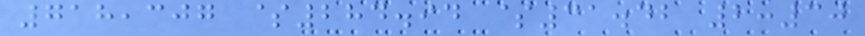718,307 $284.94 $31.42 2:30
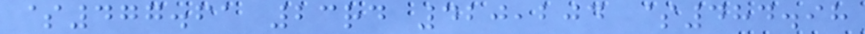$477.61 23rd 420,204 $484.98
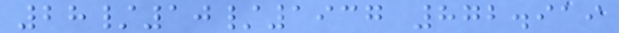28/10/1937 872.919
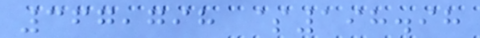367,798 $198.98
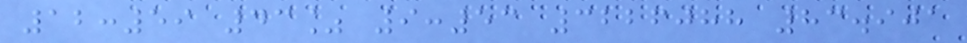12:59 43% 9:53 3226088 83.901
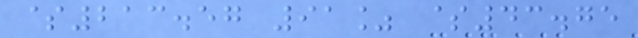$213.57 91% $43.75
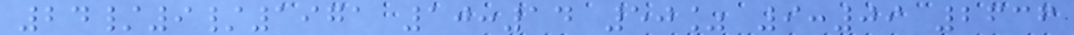24/9/1971 10:14 50% 9:09 2636
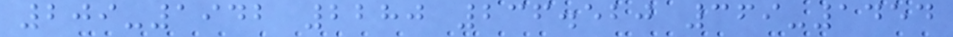209-1942 2280 236.520 369-1454
